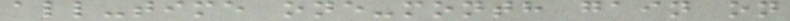all-time one-month gain on
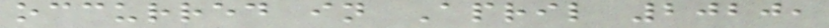occurred in April 2020,
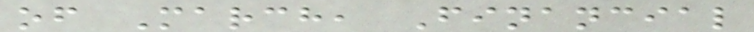of March, Financial
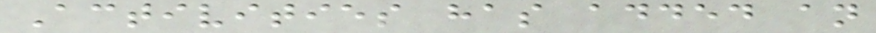Activities has added an
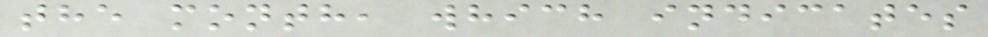the month, which indicates
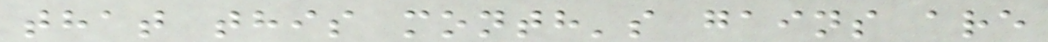that this month's gains are
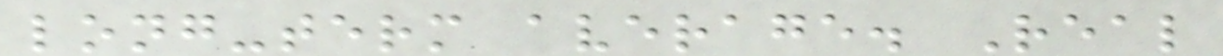long-term average. Real
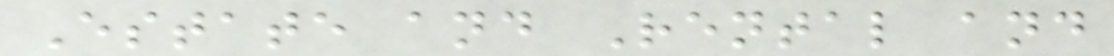Estate and Rental and
